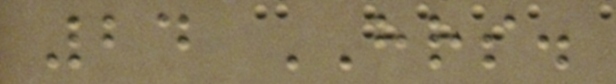24 HRS.
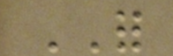FOR
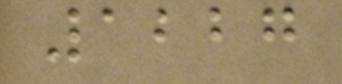1227
